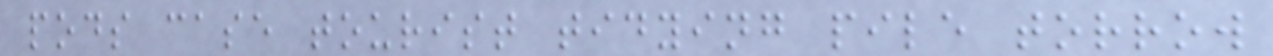pods case tourist tidying pile torrow
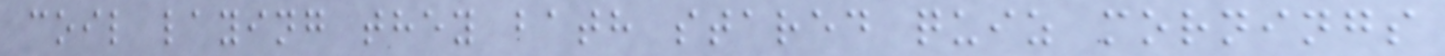coil laying they bath stared quiz mornings
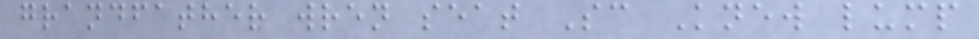grandfather wren seat Sc Knew lump
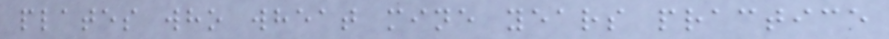plates who wheat mine years practice
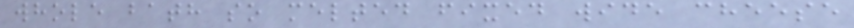whole bath so melted fixed wide cheese
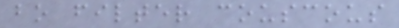bo filter couscous
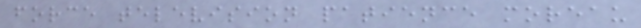force television patience moreau
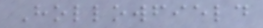Hollowfield
